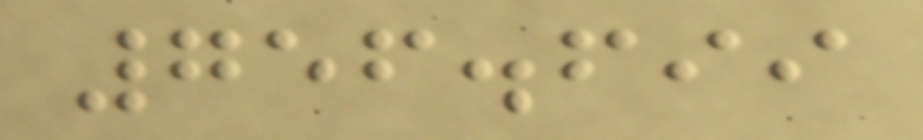756.699
